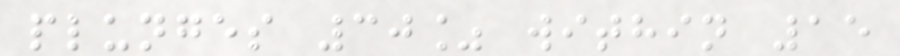plunges 30% within 15
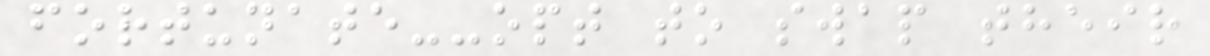fortunate--opt to swap their
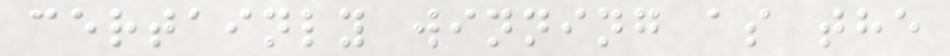certainly winning as the
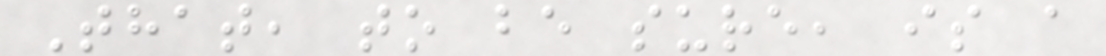That, to be sure, is a
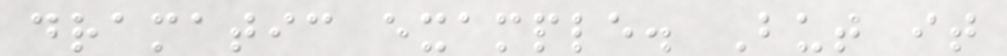dramatic example. But it
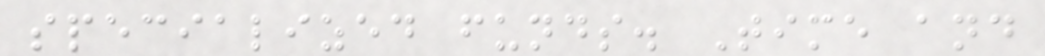specialized funds. Time and
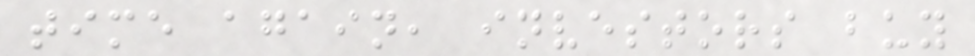time again, investors buy
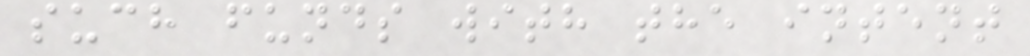such funds with the intent
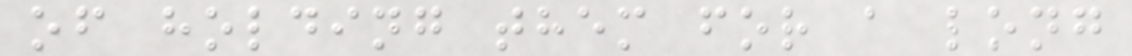of holding them for a long
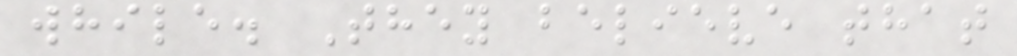while. They believe that
